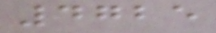4725
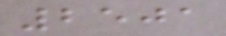2501
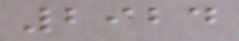2924
